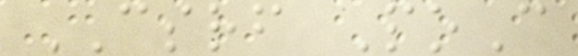CSRF PoC
